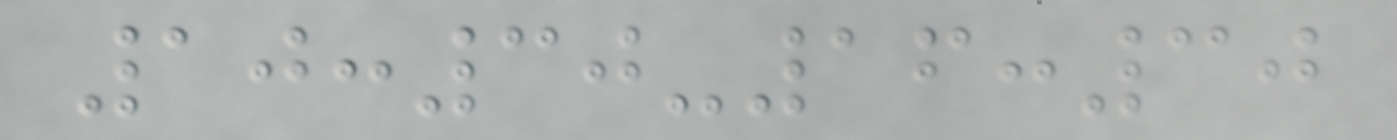10:30-16:30
